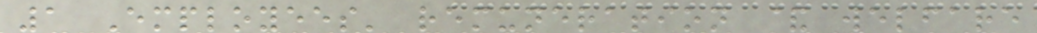1 Employees' remuneration & welfare
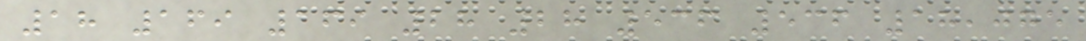18 169 169 28 28 536 536 18,075
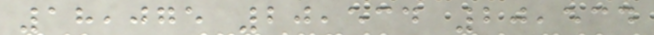18,075 20,534 20,534
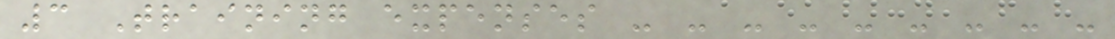3 Training expenses - - - - - - - - -
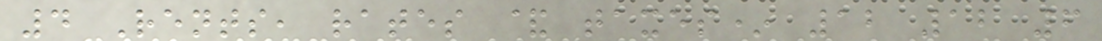4 Rents, rates & taxes* 12 12 6
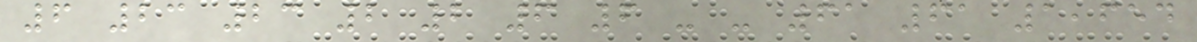6 23 23 2 2 6 6 - - 61 61 1,654
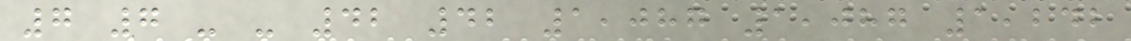7 7 - - 42 42 1,087 1,087 1,242
